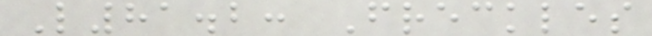L81.2: Freckles
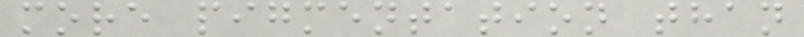more pigmentation than
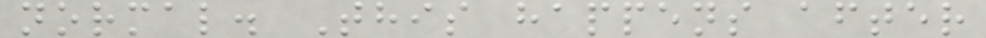normal. This happens after
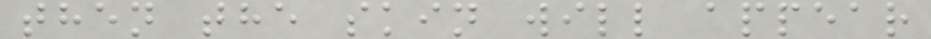then the skin will appear
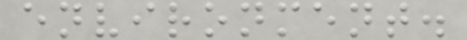environment.
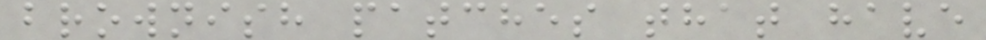brownish patches that have
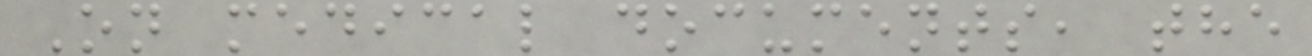On medical documents, the
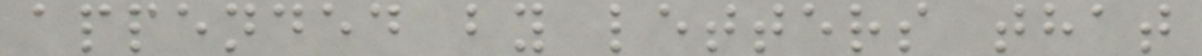appended by letters that
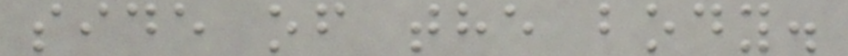side of the body.
